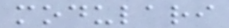modulari
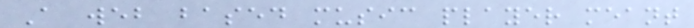A web based music player meant
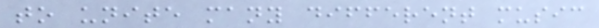to unite many different music
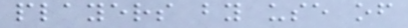players by use of
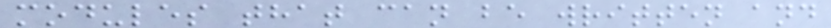modules that can be written and
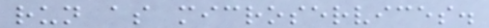run as microservices.
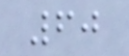60
